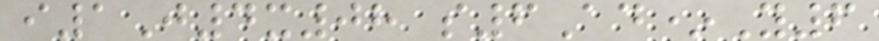i1J4x08 s6Ad*Y6
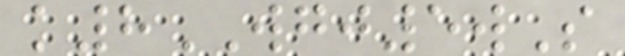k8WGJ5wS
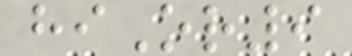hiOr9
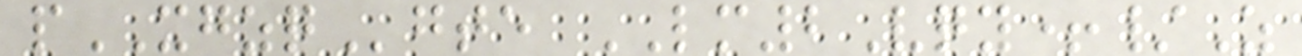pXGZQgte LM2Vqy+/Z
